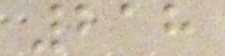218
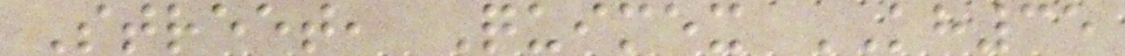Street, Quimex KH35
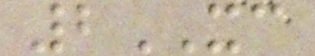2XC
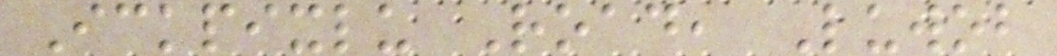Ickpixlu Road, Luwob
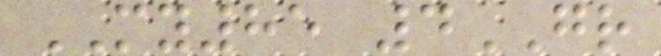MY85 4GR
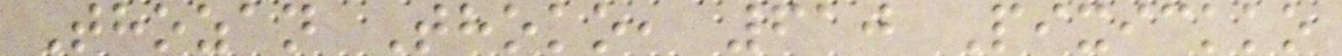Thozan Thoko, 610 Pixickko
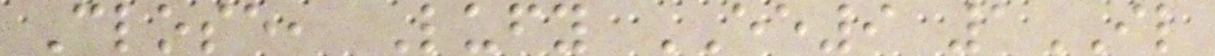Close, Lufy EE9 1IL
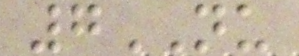7NU
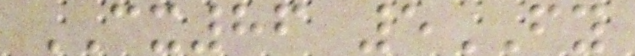CX86 5FY
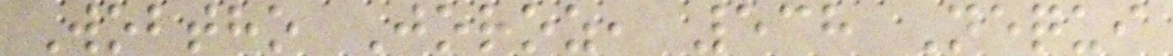Wobtho Joroz, 538 Nequi
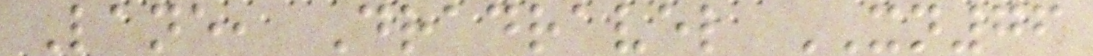Lane, Dradravel XN76
